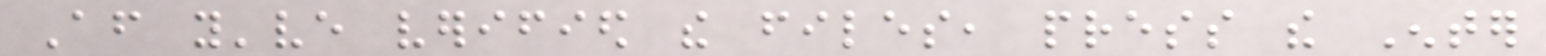After you've verified the files, press the Enter
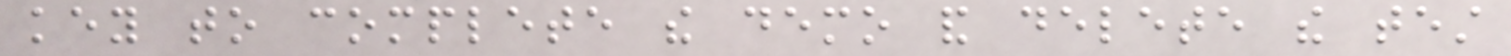key to complete the demo and delete the test
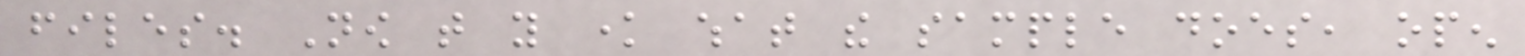files. Now that you know what the sample does, open
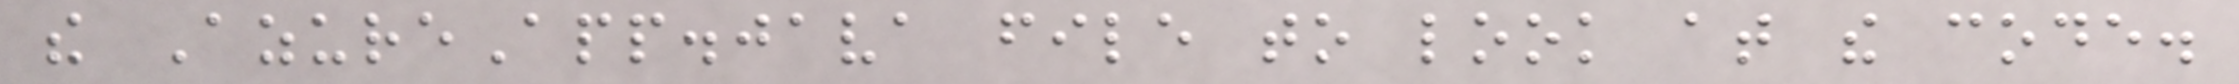the AzureApp.java file to look at the code.
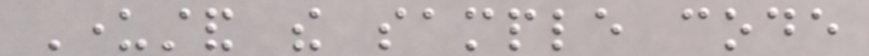Understand the sample code
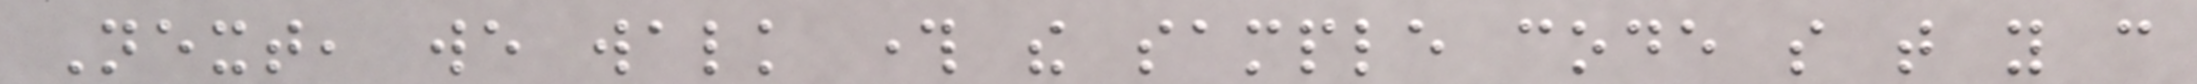Next, we walk through the sample code so that you can
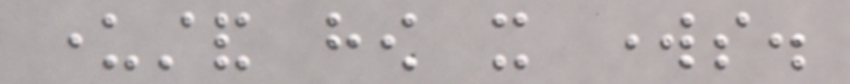understand how it works.
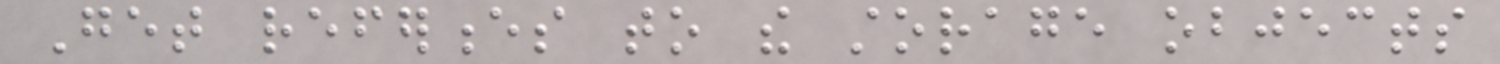Get references to the storage objects
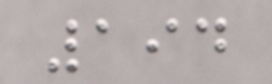194
